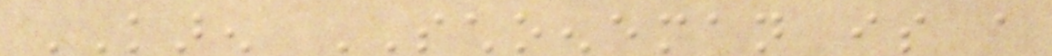KAREN SCHOENEMAN is a
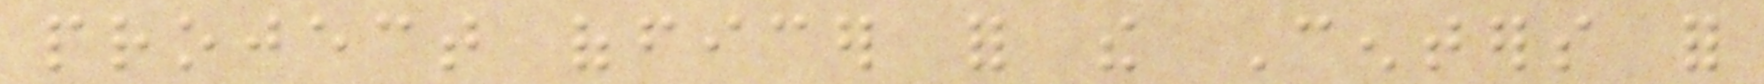project officer for the Centers for
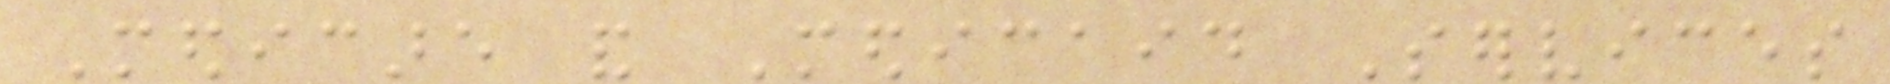Medicare and Medicaid Services
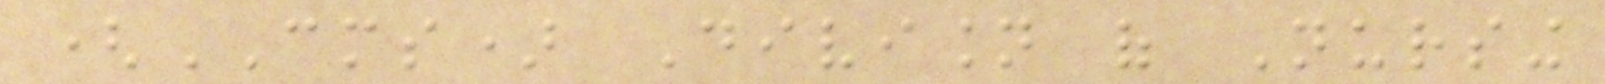(CMS) Division of Nursing
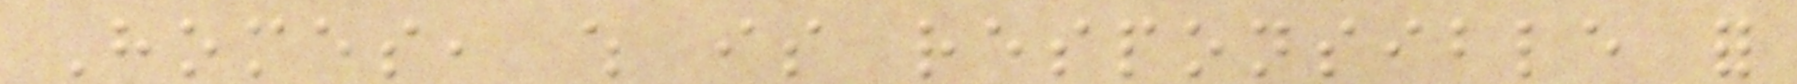Homes, which is responsible for
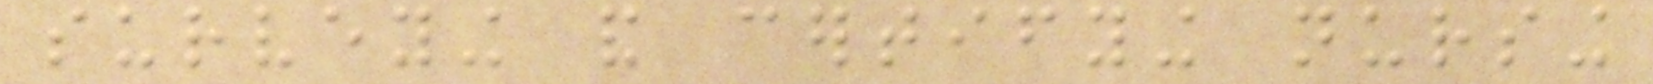surveying and certifying nursing
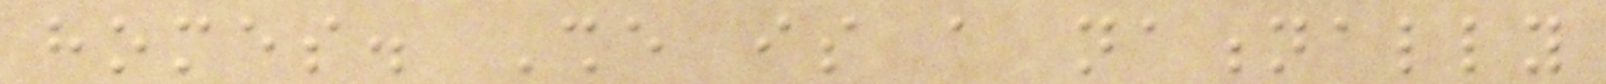homes. She is a nationally
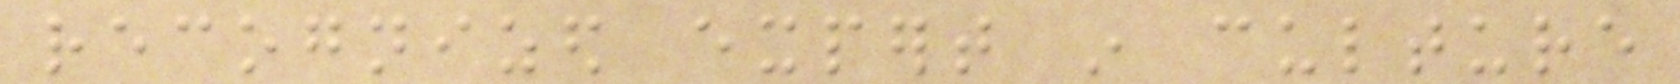recognized expert in culture
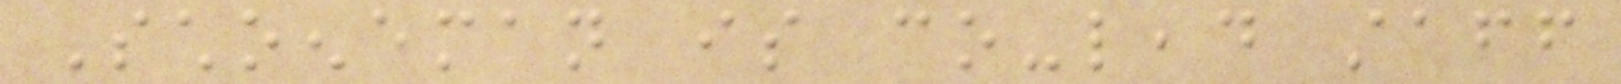Schoeneman is co-lead staff
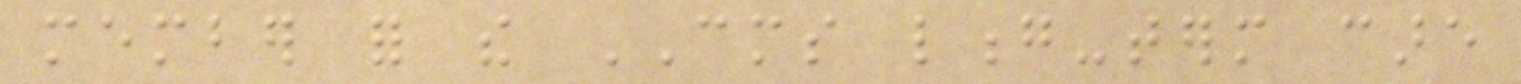member for the CMS long-term care
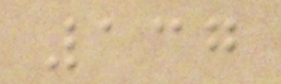137
